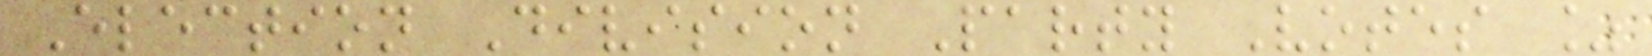Election Division Party Votes %
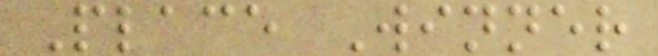Place Winner
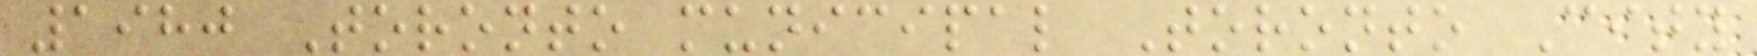1980 Toronto municipal Toronto City
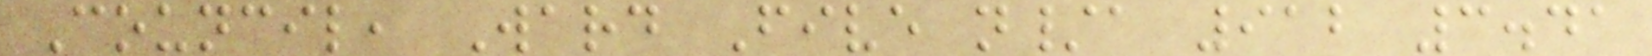Council, Ward Five n/a 912 3.41
